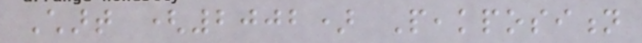Chart (2002) Peakposition
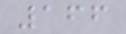166
